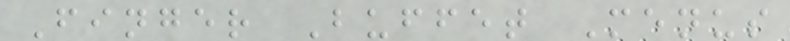Finger Buffet Menus
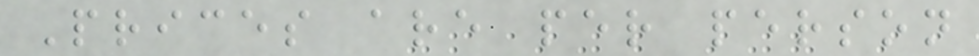Prices are per person
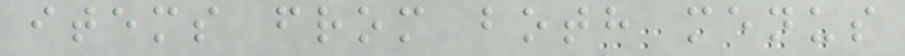items from both menus
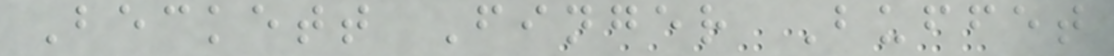Beckett Finger Buffet
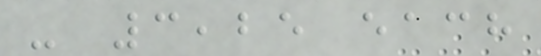- 3,25 each
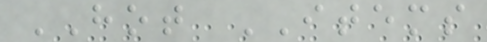HOT ITEMS
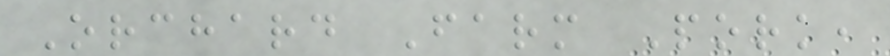Orchard Farm Pork,
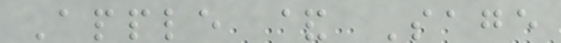Apple & Sage
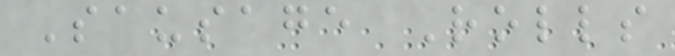Sausage Rolls
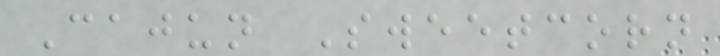Cajun Sweetcorn
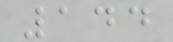144
